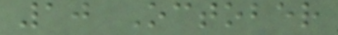10 October
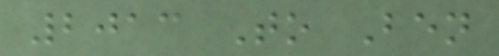2013 To Ben
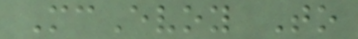McEvoy To
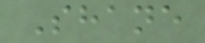Shane
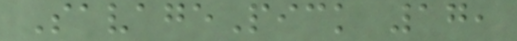SavagePick 17,
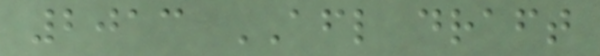2013 AFL draft
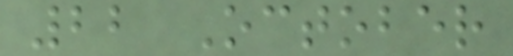22 October
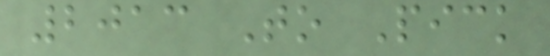2013 To Pick
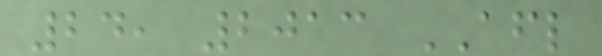24, 2013 AFL
